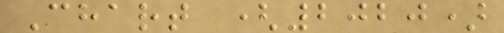Chart (2020)
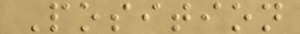Position
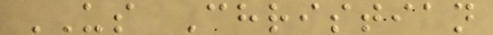US Christian
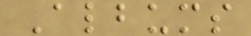Albums
